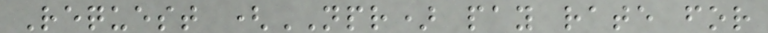Request (NPR) pay rate for
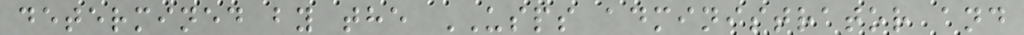determined by the USPS administrator and
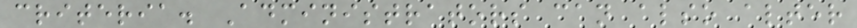criteria. Administrators can also alter
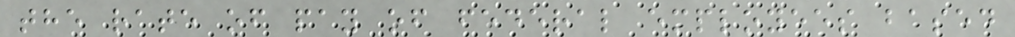the rate of pay of federal employees based
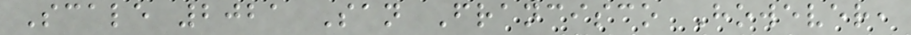Scale 2021 San Francisco However,
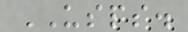USPS.
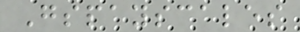Gspayscales
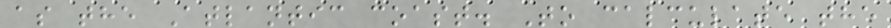as the Atlantic coast. To calculate the
